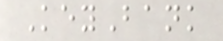KeyBank
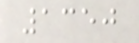1350
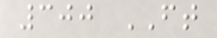300 FT
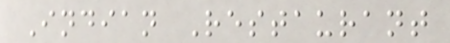Indian Restaurant
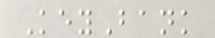KeyBank
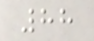88
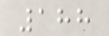188
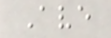Ave
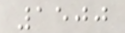1500
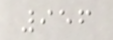956
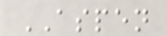ASPEN
